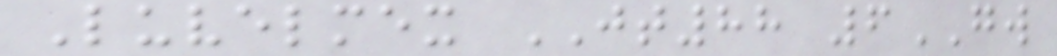Luvelmex JT88 6GW
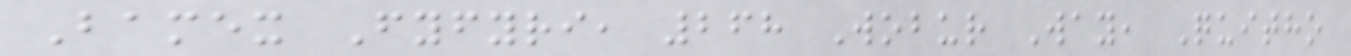Bamex Fyfyri, 268 Wobur Way, Quitho
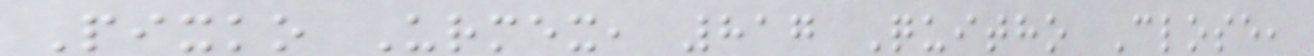Pixko Urmex, 817 Quitho Close,
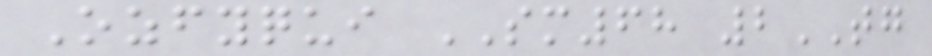Ozfyqui SM68 2TG
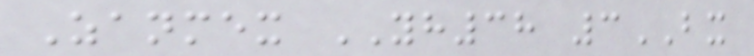Zanmex YH38 3BX
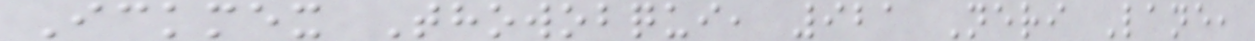Ickmex Thowobqui, 921 Neri Lane,
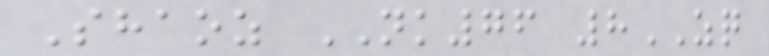Shaoz NK76 8ZQ
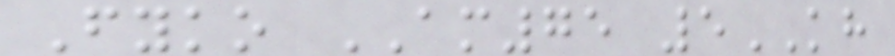Fyko AM75 5KH
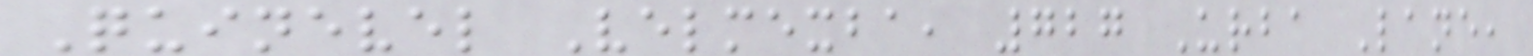Quinevel Velmexba, 727 Urba Lane,
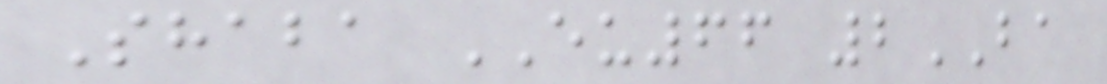Shaba EU66 2BA
